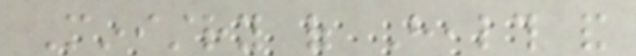Ministry of Health and
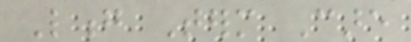Long Term Care
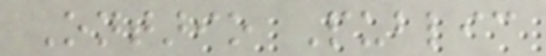Ontario Public
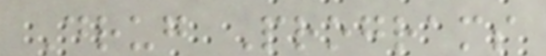Drug Programs
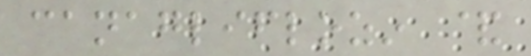canagliflozin &
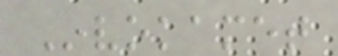Invokamet
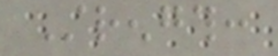Strength:
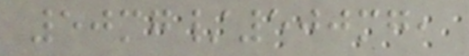50mg/500mg,
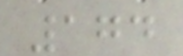174
